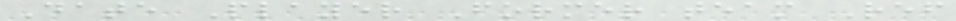Date Player Former team Ref
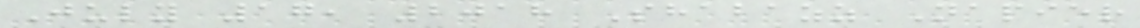July 17, 2018 Shabazz Napier
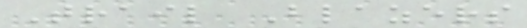Trail Blazers
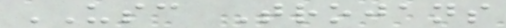USC Trojans
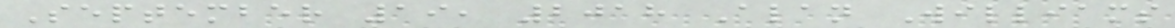September 19, 2018 Alan Williams
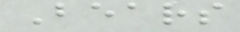Bears
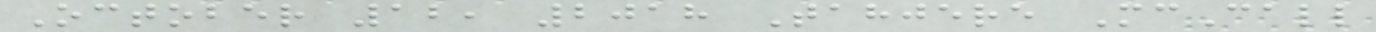October 12, 2018 Tahjere McCall
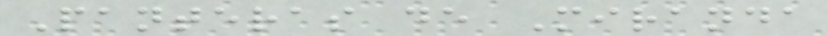Panteras de Miranda
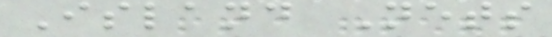Island Nets
